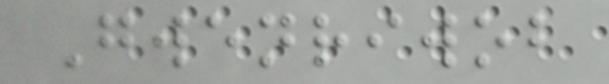Gwenriwob
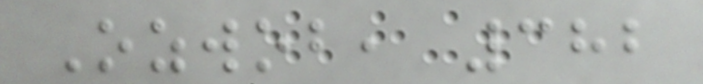Ozwob, 382
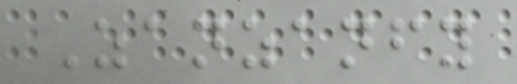Zanzanfy
